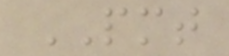PMT
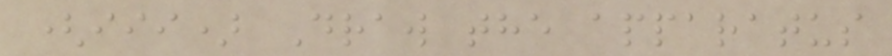(iii) Draw the apparatus
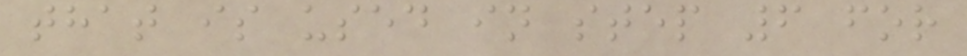that is used in step 6 for
